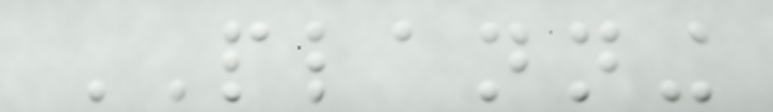PLANNING
